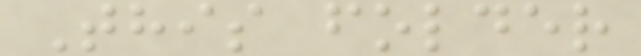This folder
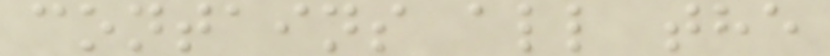contains all the
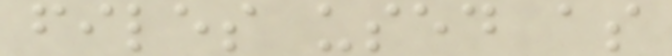files used as
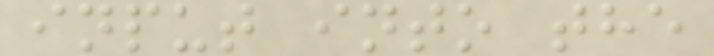input into the
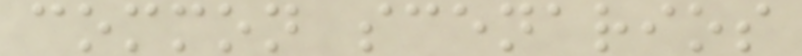common scenarios
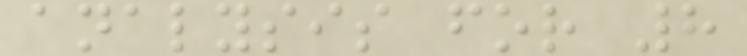analysis for 8
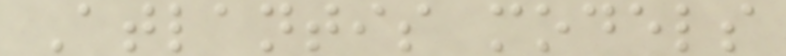Atlantis models
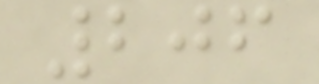206
